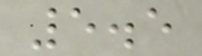5.5
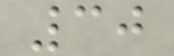30
